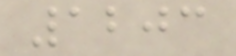1203
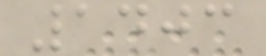1403
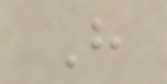H
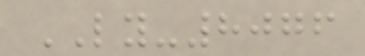LY-8076
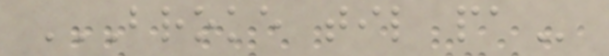BROKE TIL PA
